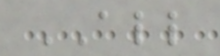ALL
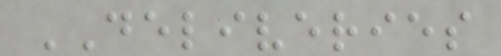DELIVERIES
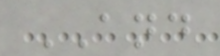AND
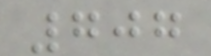707
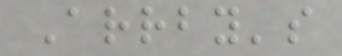Arrby's
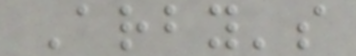Arby's
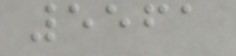5561
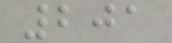201
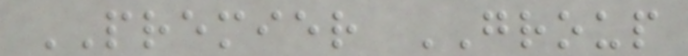PREMIER GROUP
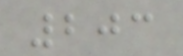203
